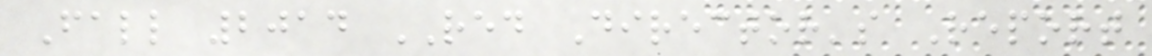Fall 2014 RED Director's Report
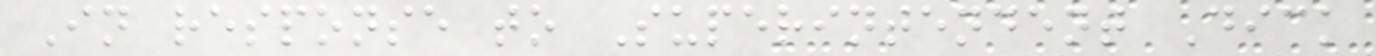In response to Superintendent Dick
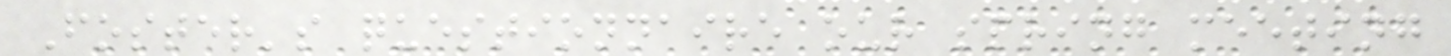Foster's questionnaire our spring meeting
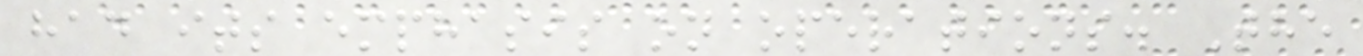had its emphasis on operations. The
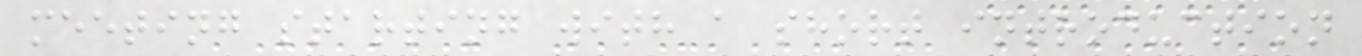meeting starting with a short introduction
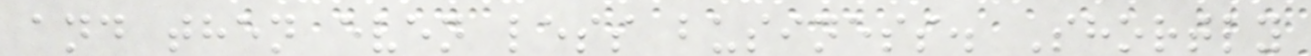and then even less business. Shortly
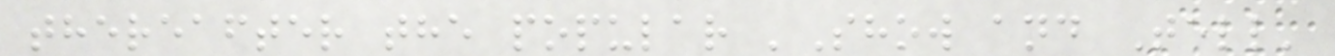thereafter the popular 'Show and Tell'
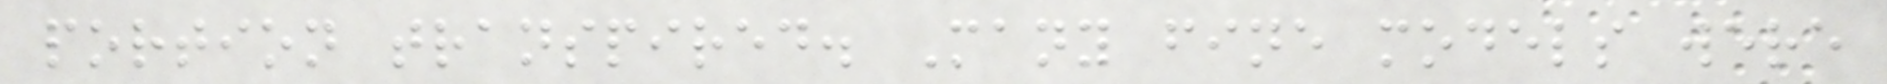portion transpired. Many fine models were
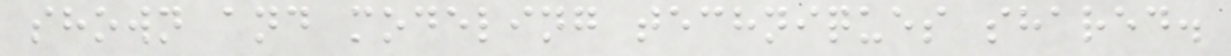shown and modeling techniques shared.
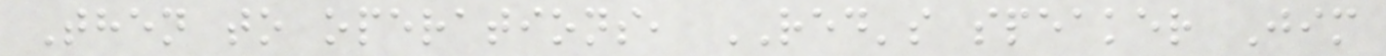Then to operations, RED's speaker Jim
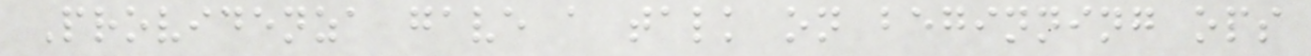Providenza gave a talk on beginning ops
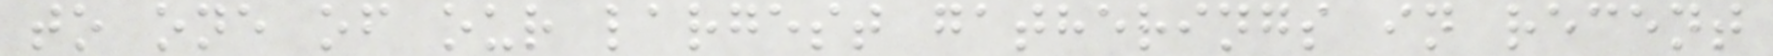to one of our largest gatherings in recent
